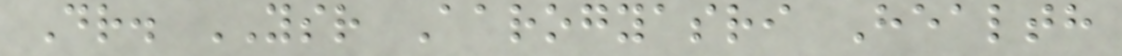Dr. YSR Aarogyasri Health
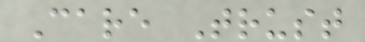Care Trust
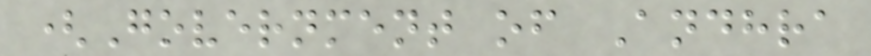(Government of Andhra
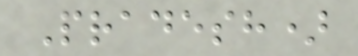Pradesh)
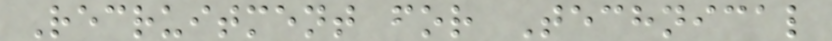Recruitment for Technical
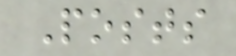Posts
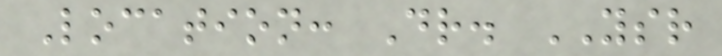Location: Dr. YSR
